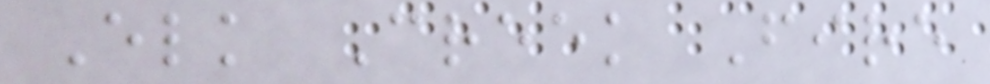Elk Creek Fire
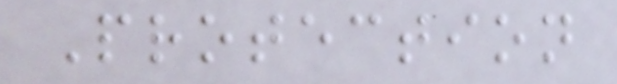Protection
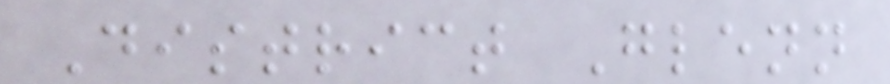District Glenn
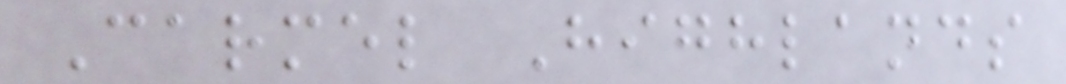Carmel Highlands
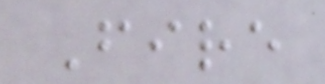Fire
